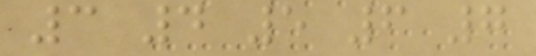3 4 5 6 7
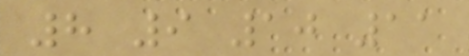8 9 10 11
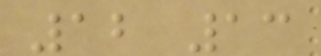12 13
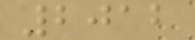2012
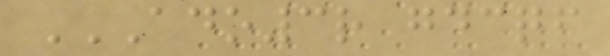ADO3R GDCQF
